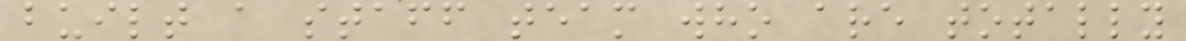built a staff team who are totally
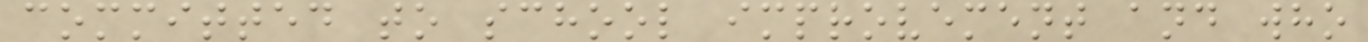committed to school improvement and who
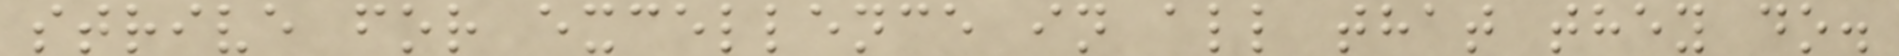strive for excellence in all that they do.
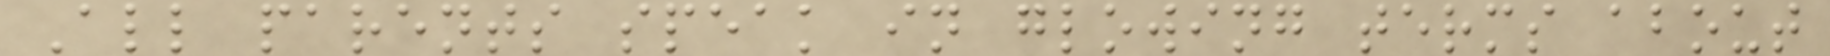All parents speak in glowing terms about
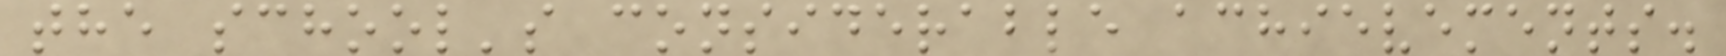the school's considerable achievements.
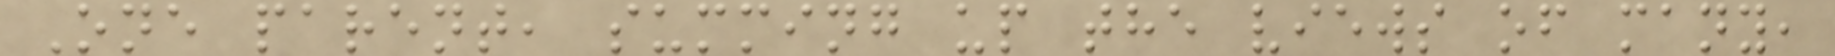One parent, summing up the views of many,
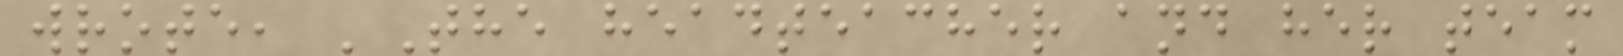wrote, 'The headteacher and her team
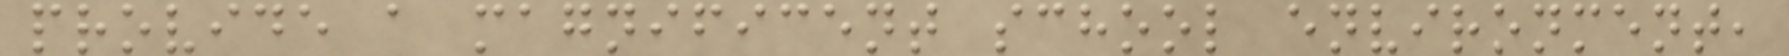provide a magnificent school environment,
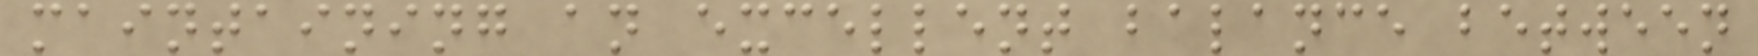maintaining an excellent balance between
